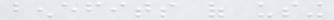benefits of using
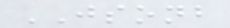JSONB
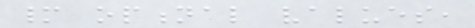many optional values,
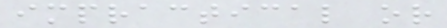impractical or
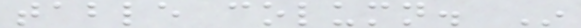table column. In
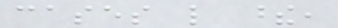cases like these,
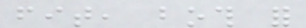fit, both for
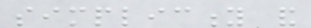simplicity and
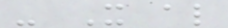- It also
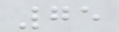75
